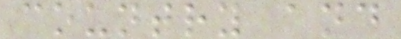country and
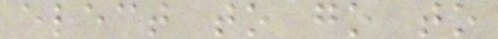elect to go to
